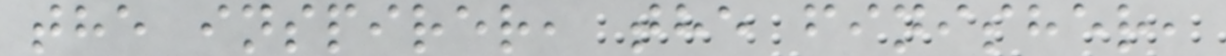the inspirer, the finisher,
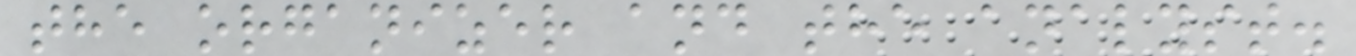the organizer and the analyst.
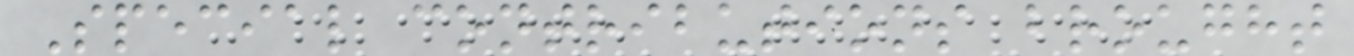Special contributions brought
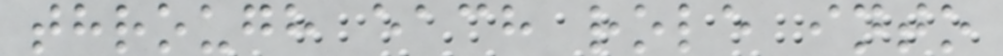through each role into
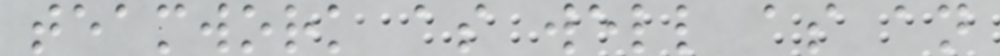teamwork as well as an
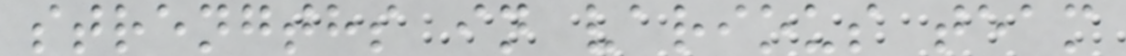strengths in various team
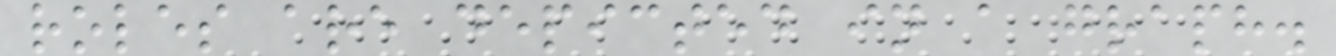roles are depicted in a graph.
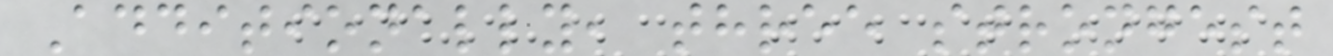Additionally, three strongest
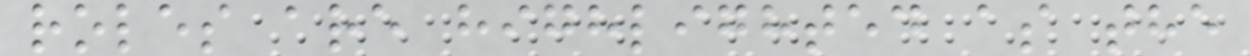roles are highlighted as the
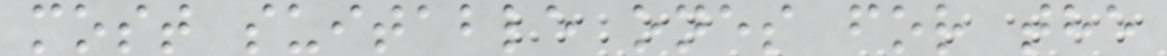most suitable ones for the
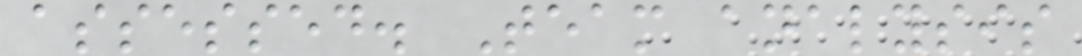assessed. Team analysis
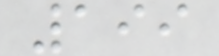199
